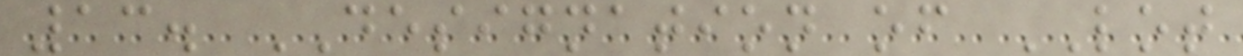13. DESIGNATION of LOT
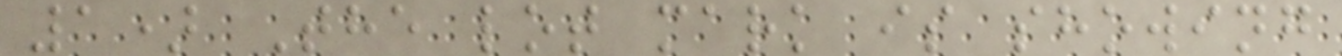1) The lot mark is showing
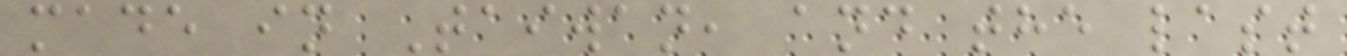made in Taiwan, and the last
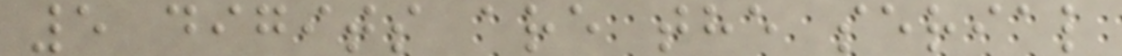5 digits are the serial
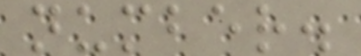number.
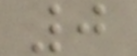0
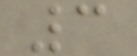3
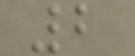2
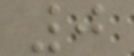0
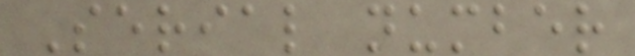Serial number
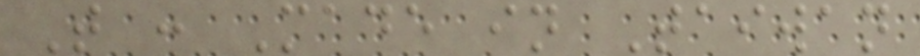T : Made in Taiwan
